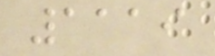1119
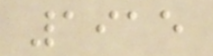1915
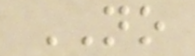NO
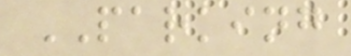PARKING
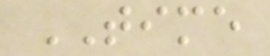TIME
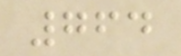764
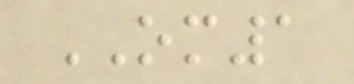OM1
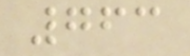763
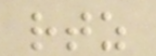rtz
